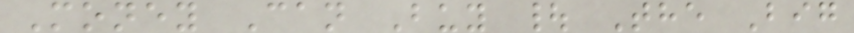Money Can Buy | The Big
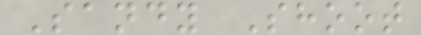Sandy Shoot
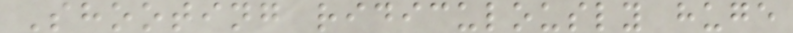Shooting ridiculously huge
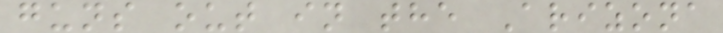guns out in the Arizona
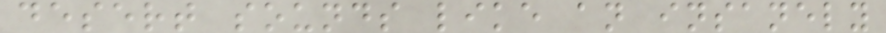desert sounds like an insanely
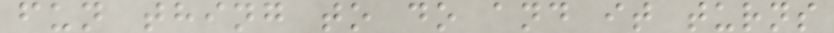fun thing to do and it turns
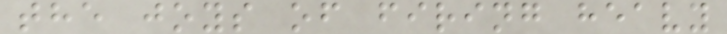the joys of firing heavy
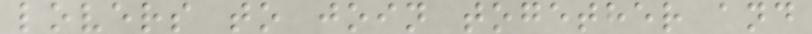lovers to join together and
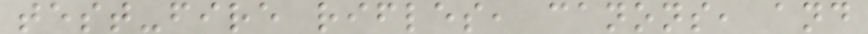test-fire rifles, canons, and
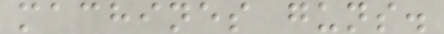machines guns.
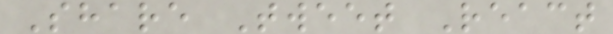Share Tweet React
